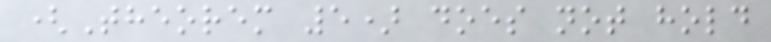(Theorem 5) does not hold
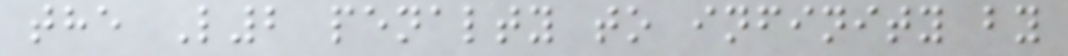the L2 penalty to infinity by
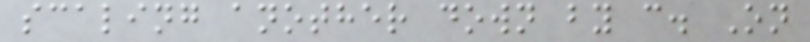scaling another down by c. On
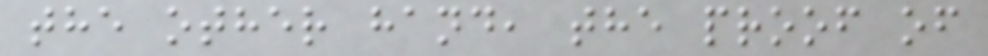the other hand, the proof of
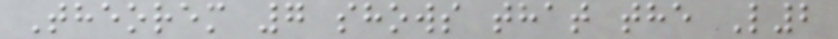Theorem 7 shows that the L2
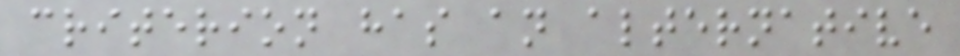criterion has an alternative
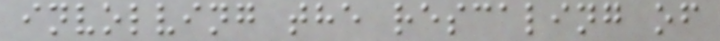involving the rescaling of
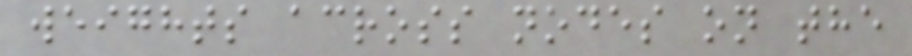weights across nodes on the
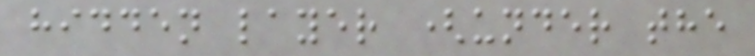hidden layer (under the
